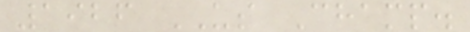1926 US Champ.
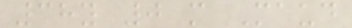38y 0 m Maud
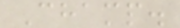Champ.
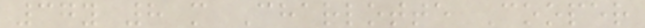37y 8 m Charlotte Cooper
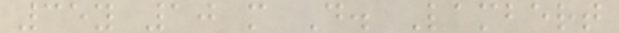35y 10 m D. Lambert
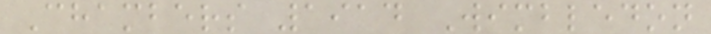Chambers 1914 Wimbledon
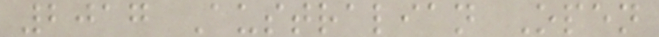2017 Australian Open
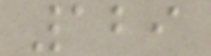129
